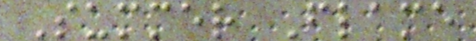Summer Flame
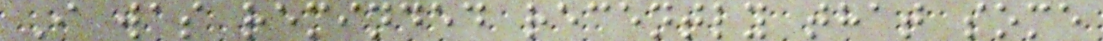I was reminded recently that some
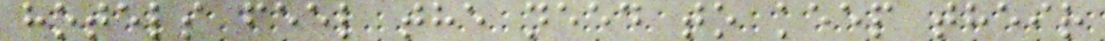hotels feel the need to keep their
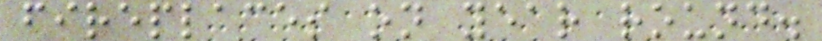fireplaces on year round.
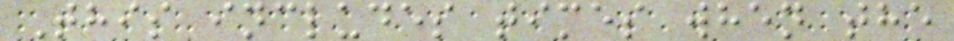This includes times when the
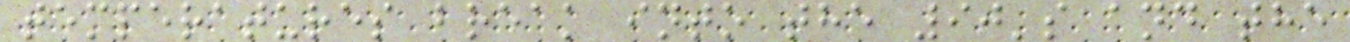temperatures break into the 90's and the
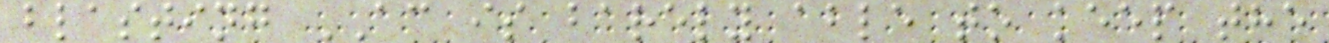blasting AC is barely able to keep the
